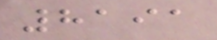8191
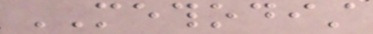METHODIST
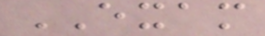EXAM
